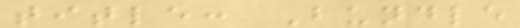title: Bundle
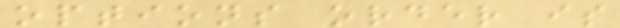options order is
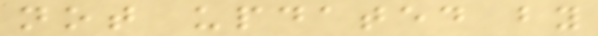not updated by
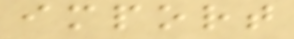import
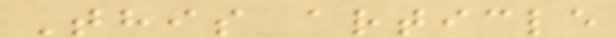This article
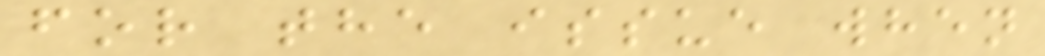for the issue when
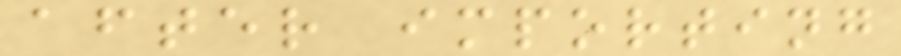after importing
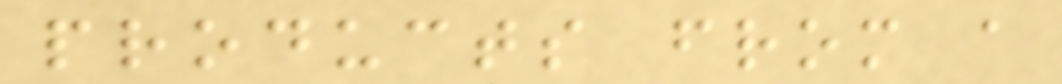products from a
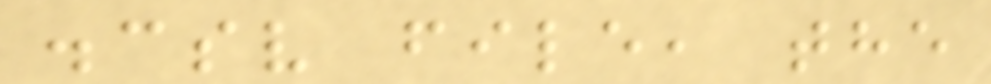.csv file, the
